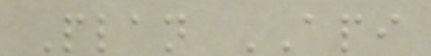Plan API
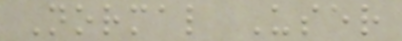Normal User
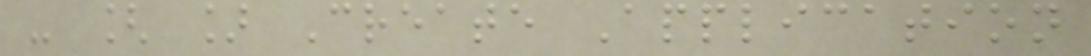- [ ] Create Application
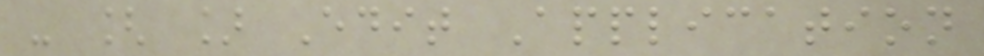- [ ] Edit Application
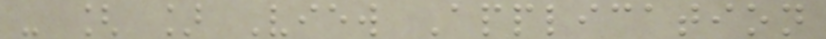- [ ] View Application
